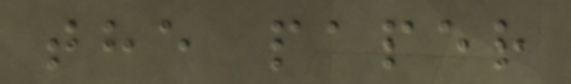the paper
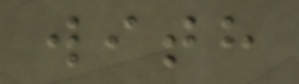with
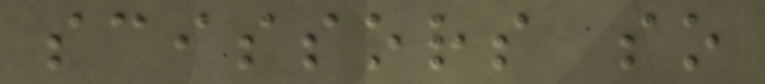scissors so
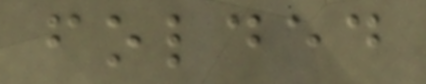folded
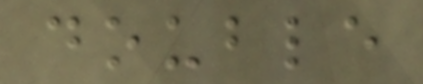double
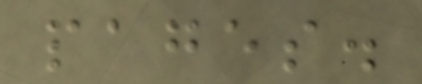pages.
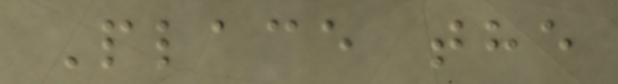Place the
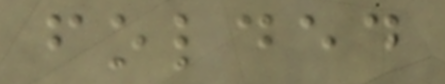folded
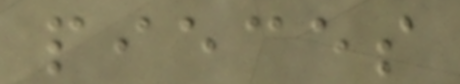pieces
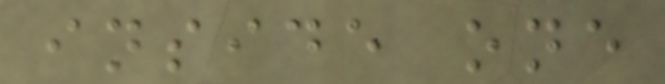inside one
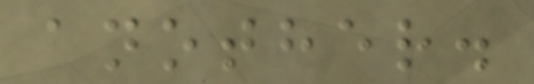another.
